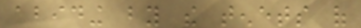abiding by the tenets of
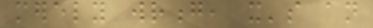merely wrong, it's an
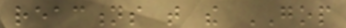reactions that the GOP
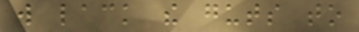will lack the guts to
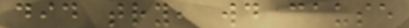did try, would cause
